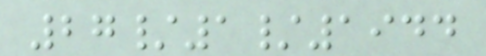27/1/1944
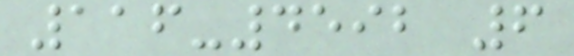116-4592 6
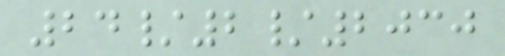24/2/2030
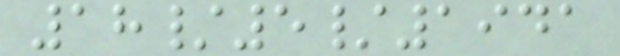18/5/1941
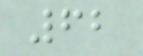62
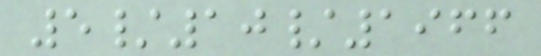5/10/1966
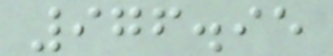976.95
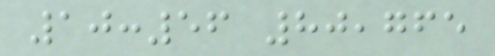10:56 80,765
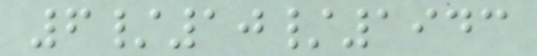6/10/1943
